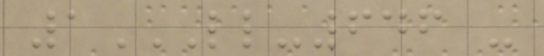1LL-646 -
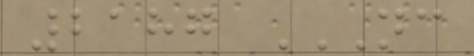2187 NC
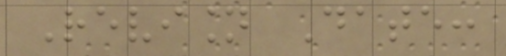Revision Date:
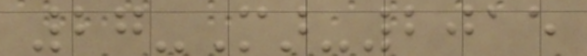27-Mar-2015
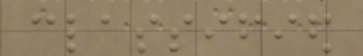classified
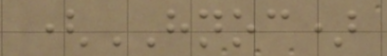(HNOC)
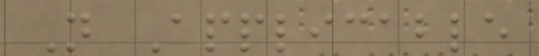Not Applicable
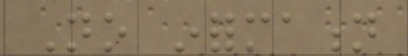No information
